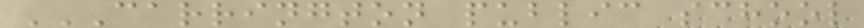CARRINGTON PUBLIC SCHOOL
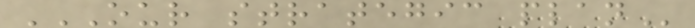OUR STRATEGIC PLAN
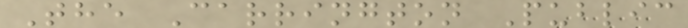The Carrington Public
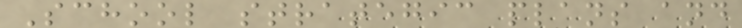School strategic plans and
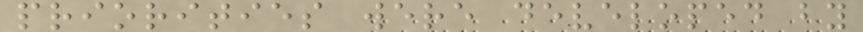priorities were developed by
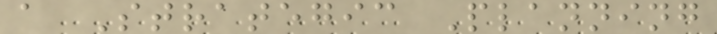a Strategic Planning
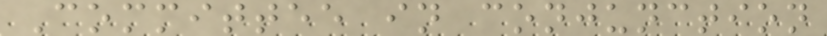Committee in conjunction
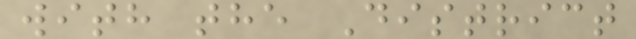with the District
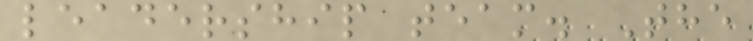leadership team. The
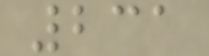231
